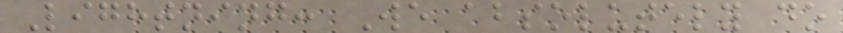Lightning: We absolutely do
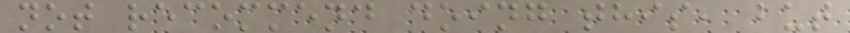not recommend doing this, but
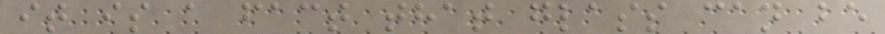it is a fact that glass can be
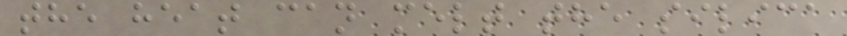the heat can melt the silica
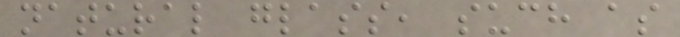natural glass, such as
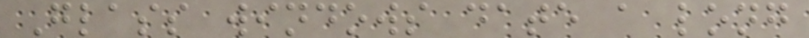Glass windows date a long
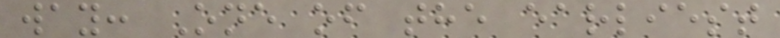way: One of the earliest
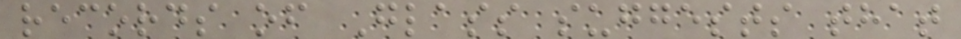records of Glass suggests that
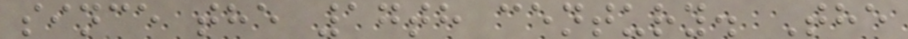since the 17th century. The
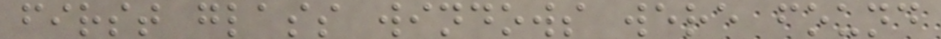first glass windows were found
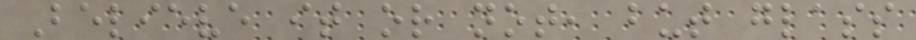Believe it or not, but glass
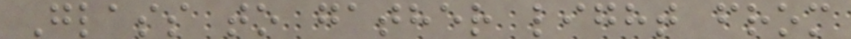Glass to gather light from
